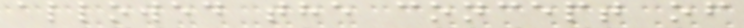allowed the concept of
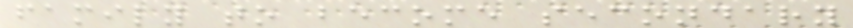family to become secondary
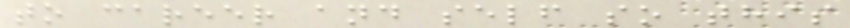to career and self so this
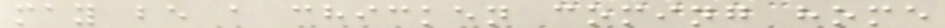may be a chicken coming home
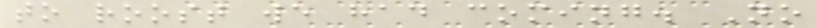to roost we had coming. No
